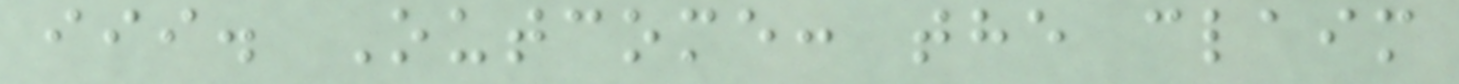iii. Outcome: the claim
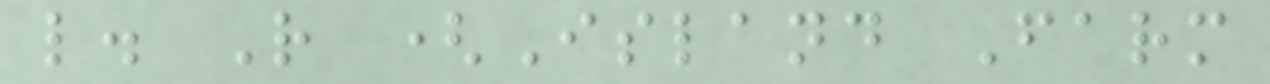l. R (Island Farm
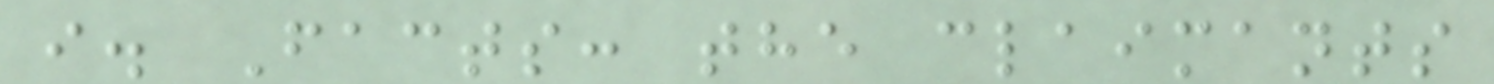i. Facts: the claimants
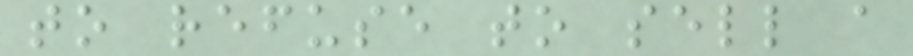to refuse to sell a
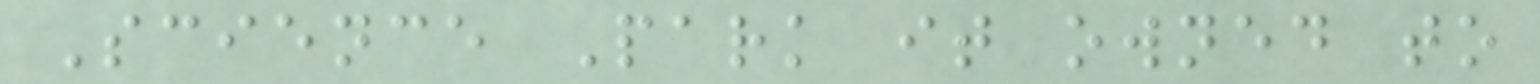Science Park it owned to
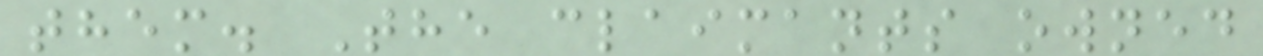them. The claimants owned
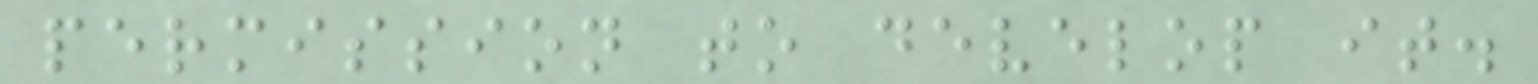permission to develop it.
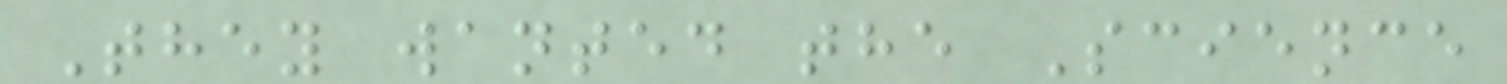They wanted the Science
